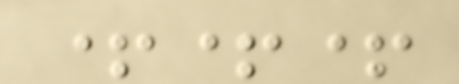+++
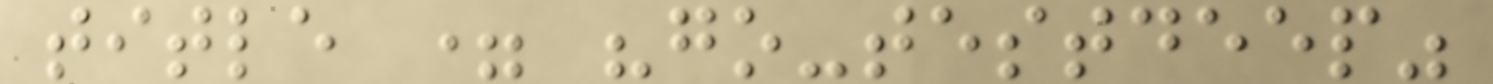title = "go-testdeep"
